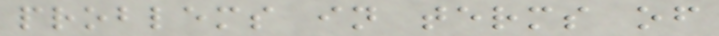problems in terms of
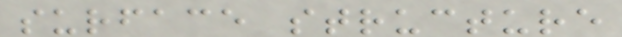surface structure
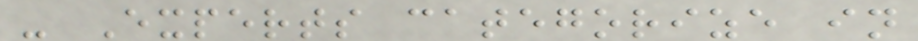- Experts categorize in
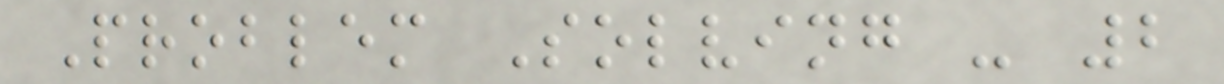Problem Solving - 2
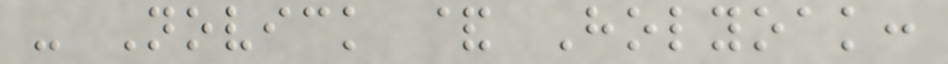- Novick & Holyoak:
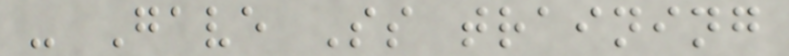- Gave Ss training
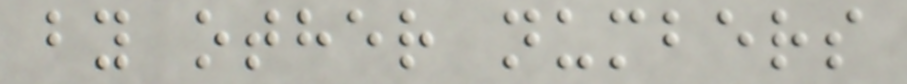by other numbers
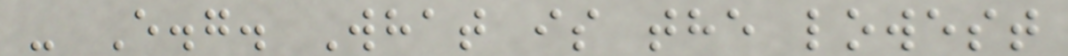- E.g. What is the lowest
